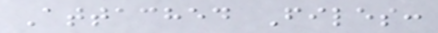Attached Files:
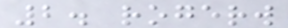2. rogerw
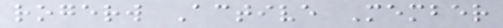rogerw Active Member
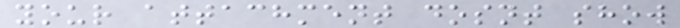your attachment dosnt show
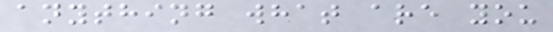anything what are you
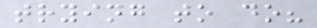trying to do?
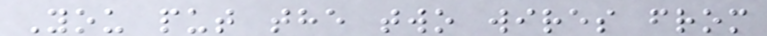You put the two wires from
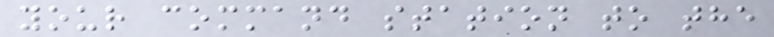your command station to the
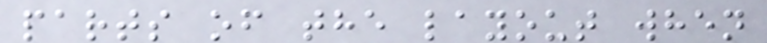parts of the layout when
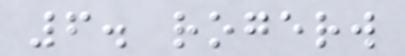6. rogerw
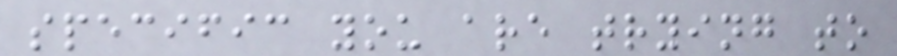specific you are trying to
